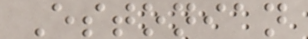Estonian
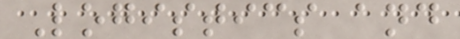Logistics and
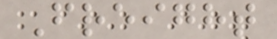Freight
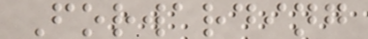Forwarding
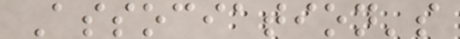Association's
